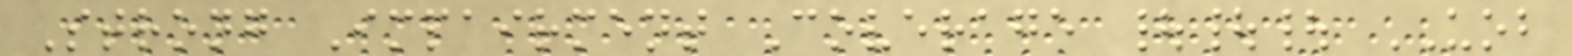Strong Impairment Coverage ||| UOB
